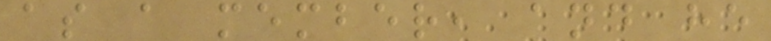as a member, and he
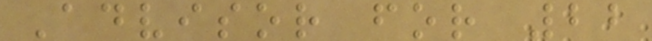Advisor for 22
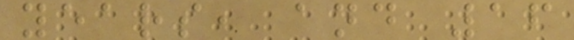years, and 16
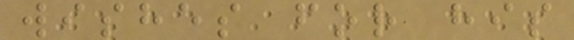wishes for his
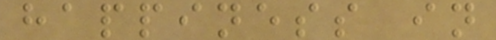happiness in
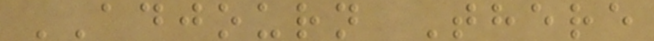ADJOURN There
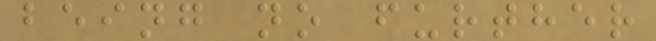being no further
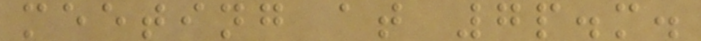meeting at 7p.m.
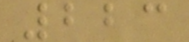223
